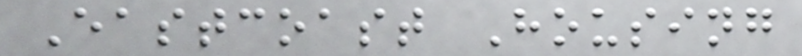Eastcoast Housing
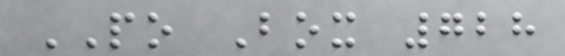PO Box 728
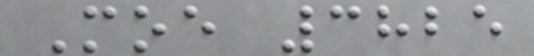Moe 3825
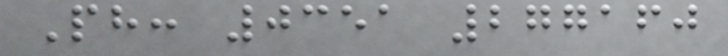Ph: 0351 277160
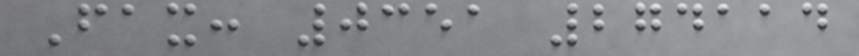Fax: 0351 274114
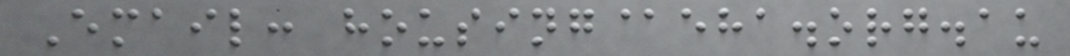Email: housing@eha.org.au
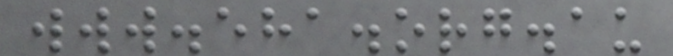www.eha.org.au
